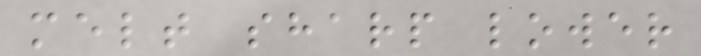melt sharp lower
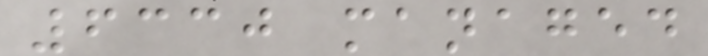6330 managed
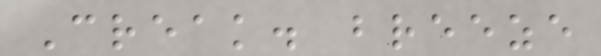Creak. breeze
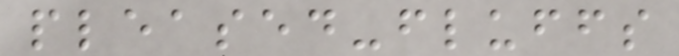pleased-fluffs
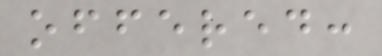offered:
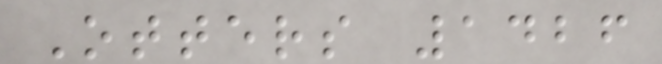Otters 1426
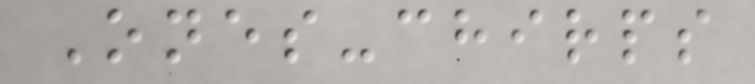Ones-chirps
